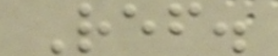Ref.
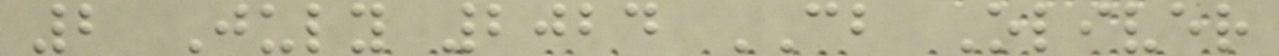2 July 2024 CB Oliver
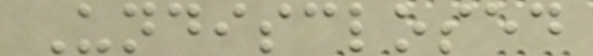Undisclosed
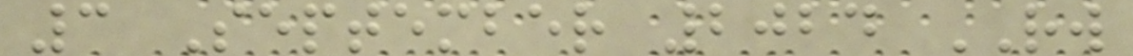3 September 2024 RW
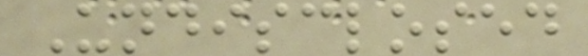Undisclosed
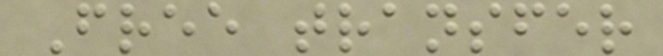Free transfer
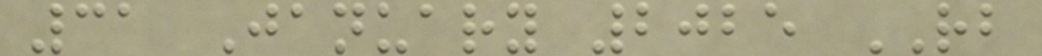31 January 2025 RB
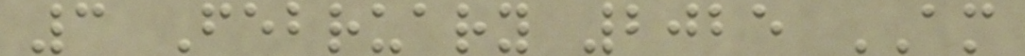3 February 2025 AM
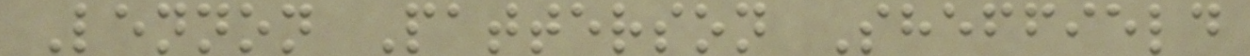Lennon Patterson Sheffield
